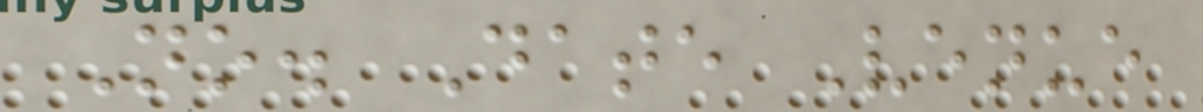No. Date Venue
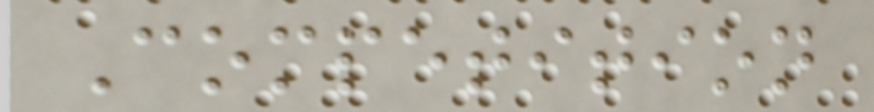Competition
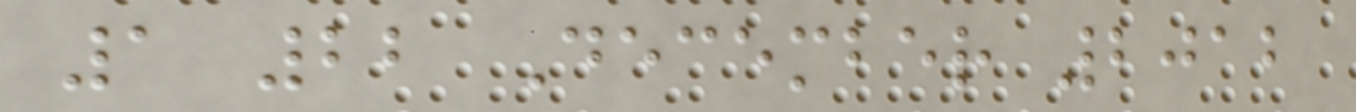1 22 December 2012
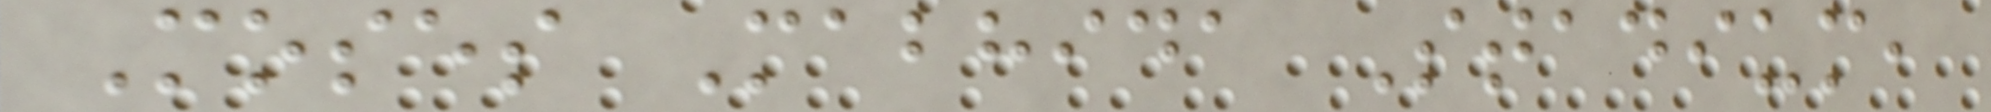Moses Mabhida Stadium,
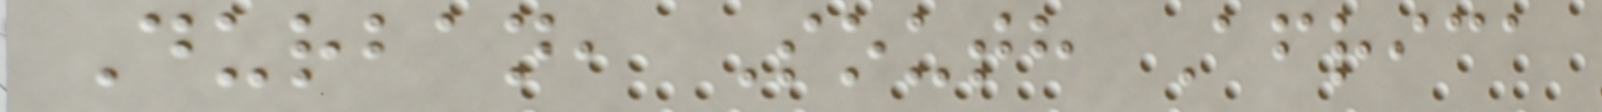Durban, South Africa
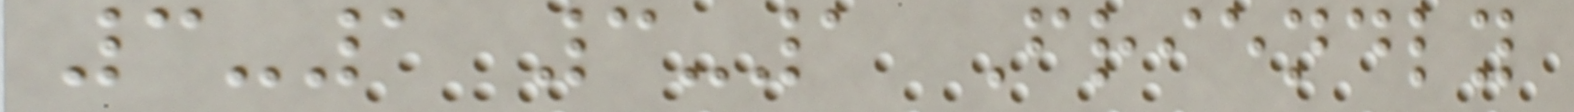3-1 3-1 Friendly
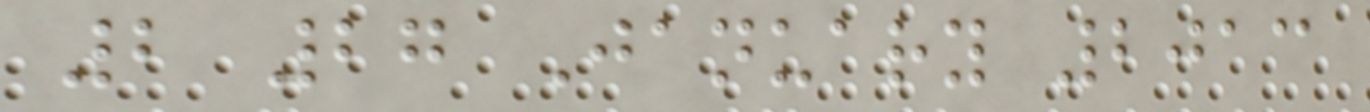2 27 January 2013
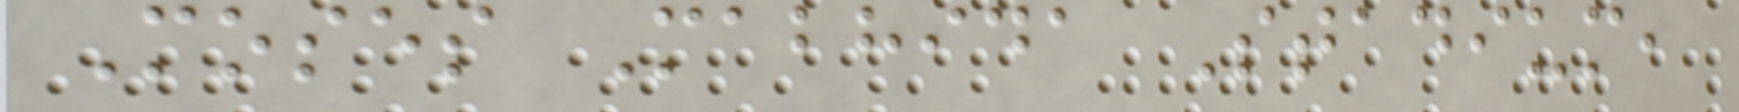Moses Mabhida Stadium,
